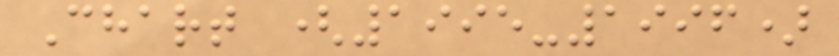Chart (1995-1996)
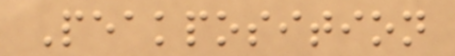Peakposition
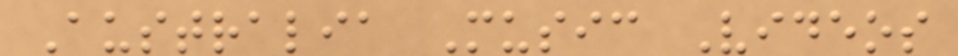Australia Music Videos
